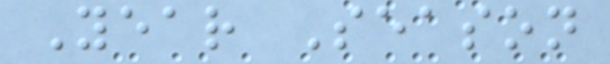Year Season
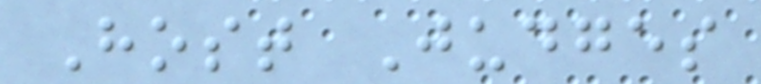Host Judges
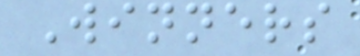Winners
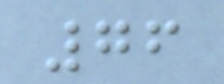76
